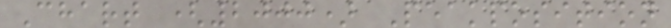Chart (2000) Peakposition
